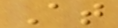At
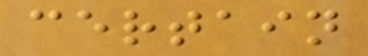certain
